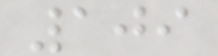109
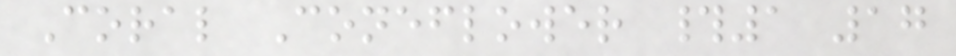Coral Coneflower #1 17
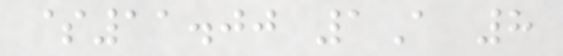$11.00 1A 8
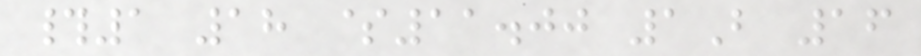#1 18 $11.00 1B 16
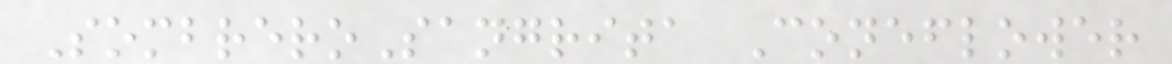SombreroSangrita Coneflower
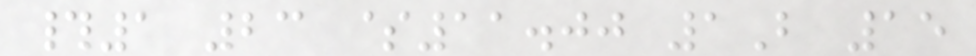#1 23 $11.00 1B 15
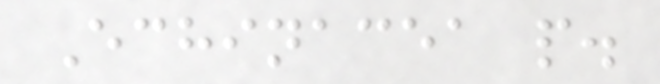Echinacea p.
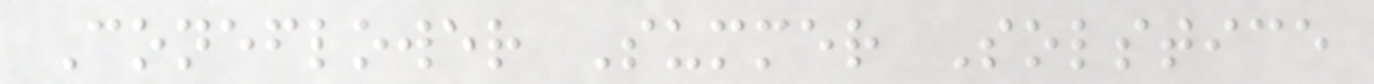Coneflower Summer Solstice
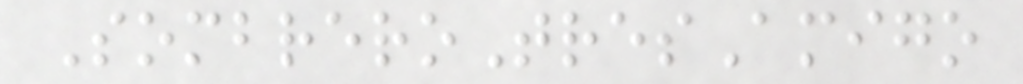SombreroTresAmigo
